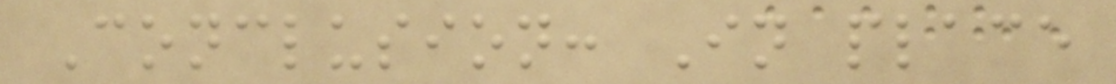Conclusion: In place
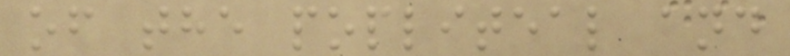of the popliteal and
